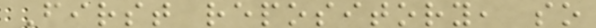First repository, so
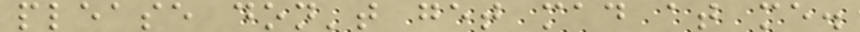please don't get mad at me.
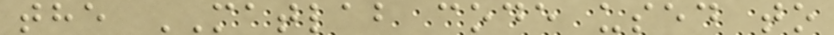the MATLAB code used to
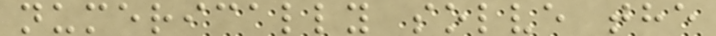numerically solve the
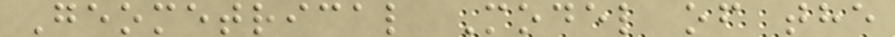Geometrical Model of the
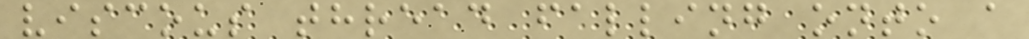viscous thread falling onto a
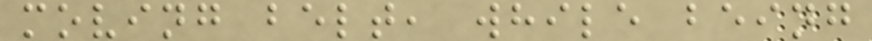moving belt, while being
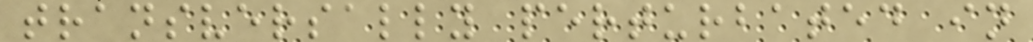transversally perturbated in
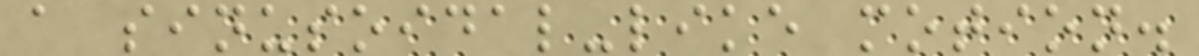a sinusoidal-like motion.
